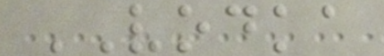VODKA
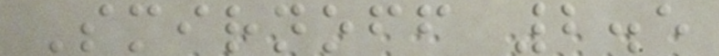Smirnoff 2.5
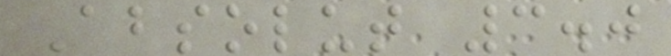Absolut 3.0
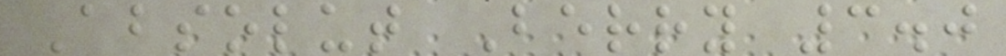Absolut Berry 3.0
